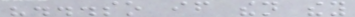"...so if then they
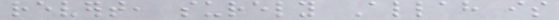revert, surely Allah is
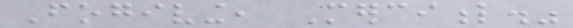Fogiving, Merciful."
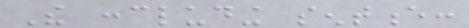The concluding sentence:
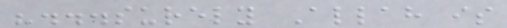"...surely Allah is
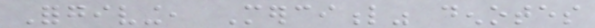Forgiving, Merciful" denotes
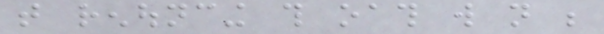that renouncing this oath will not be
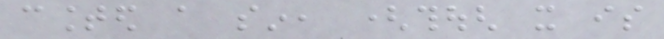counted a sin, (though it is
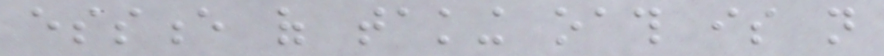essence of taking oath is not
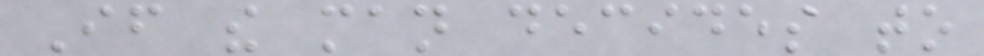If the man decides to
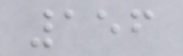156
